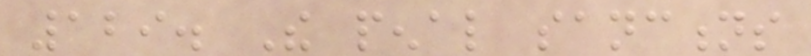129. The penal sanctions
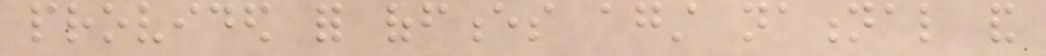provided for offences against national and
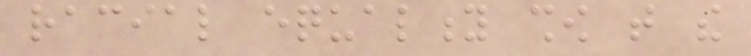racial equality show that the
